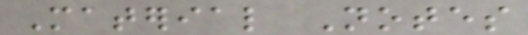Material Notes
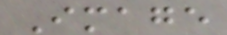Image
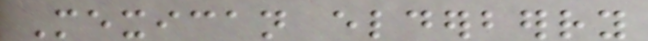Mexican elderberry
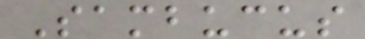Sambucus
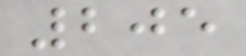205
